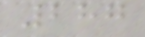287
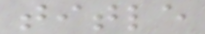title
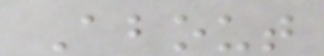About
